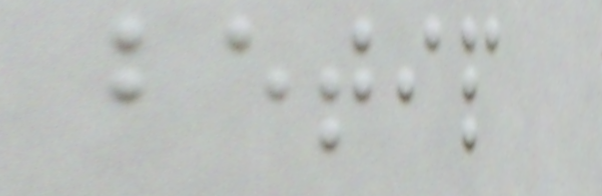betip
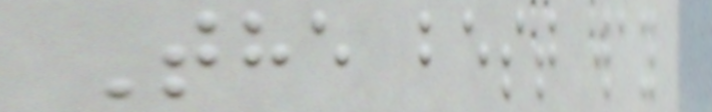The best way
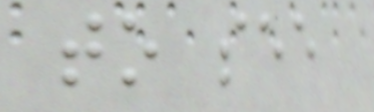to see
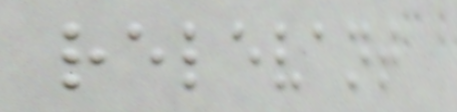relevant
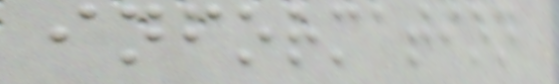information
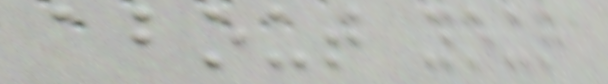about your
